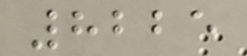8225
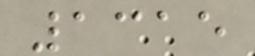1315
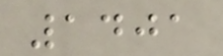1401
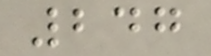247
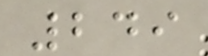249
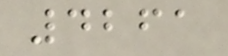4261
